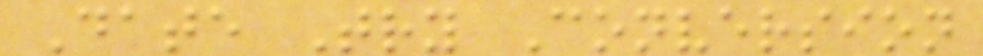Date Try Conversion
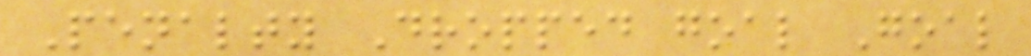Penalty Dropped goal Goal
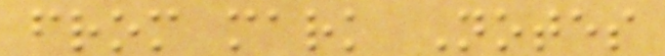from mark Notes
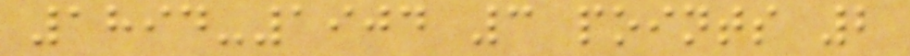1894-1904 3 points 2
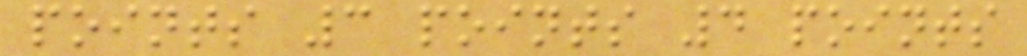points 3 points 4 points
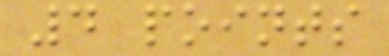4 points
